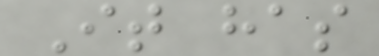It has
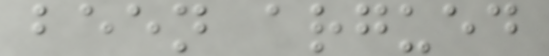been argued
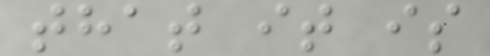that it is
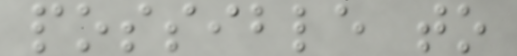possible to
